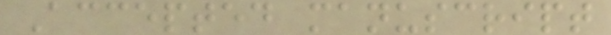Accepted manuscript
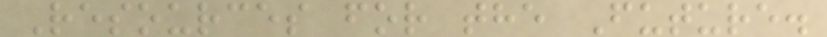Resources for the Future.
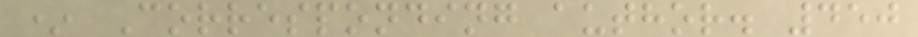* Corresponding author. 450
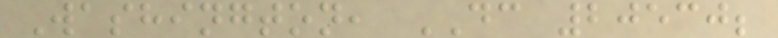Washington, DC 20530;
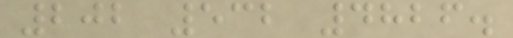202 532 4826.
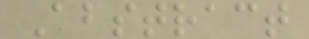Abstract
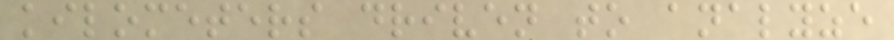kilometers driven to analyze
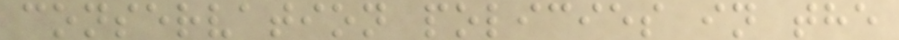conservation policies in the
